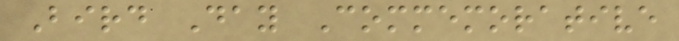Bird Day Commemorative
